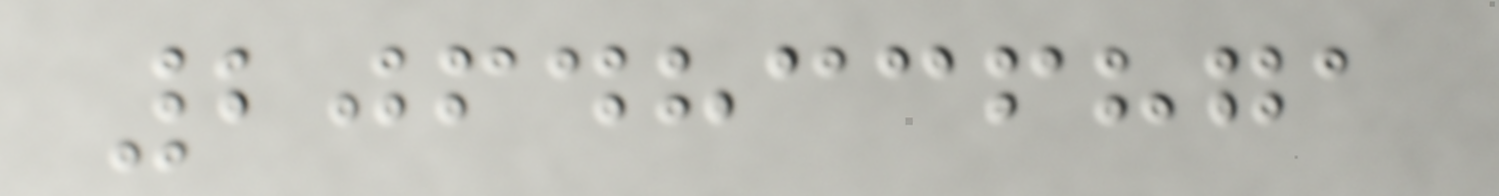20648336871
